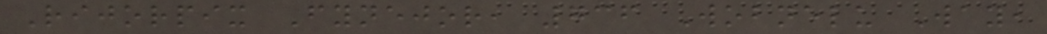Rijorpix Fynejor, 736 Wobnelu Way,
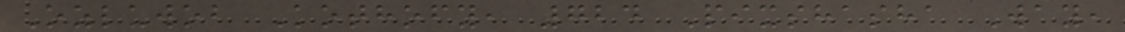Ozluwob Kothofy, 724 Pixshasha Way,
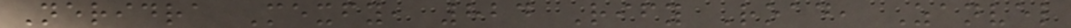Neridra Mexfy, 824 Rify Road, Zanvel
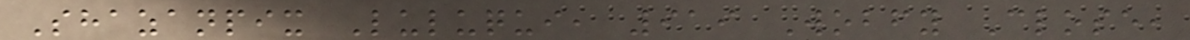Shazanpix Luluqui, 919 Wobfy Close,
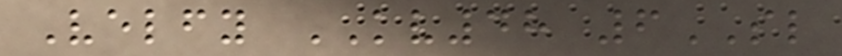Velfy KV48 6SL
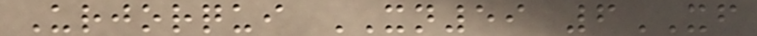Urjorqui XN59 6XF
